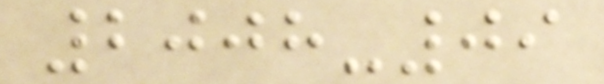2008-09
